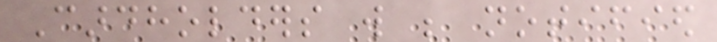Cardholders will be notified
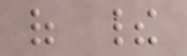of their
